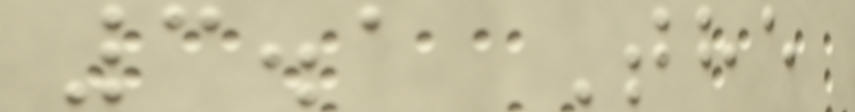3.1 The
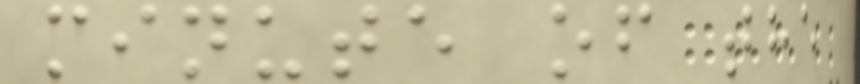minute of the
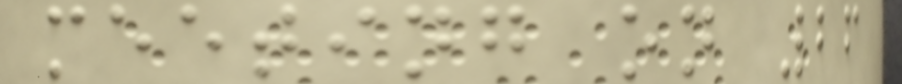meeting on 26
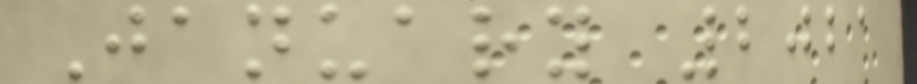January 2021
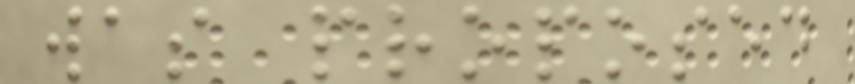was proposed
